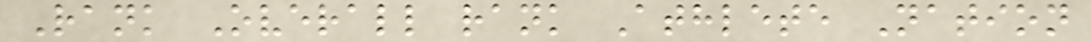Rank Overall rank Athlete Nation
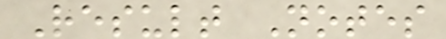Result Notes
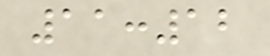11:12
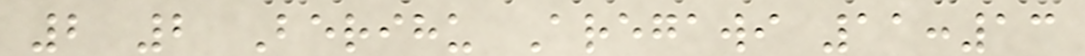2 2 Berihu Aregawi 11:13
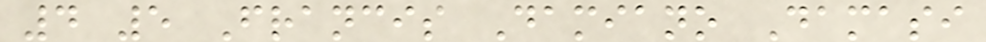4 5 Francis Damiano Damasi
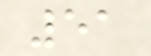51
